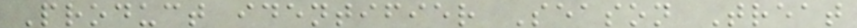Product identifier Season Treat
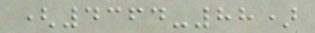(4364-88)
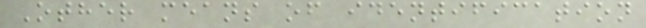Other means of identification
